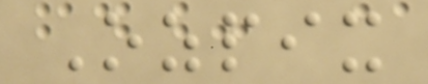Ozpix
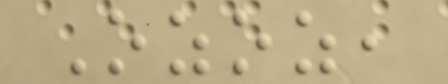Ozoz,
